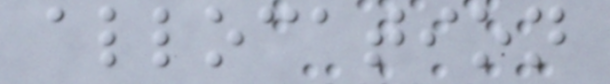allocation
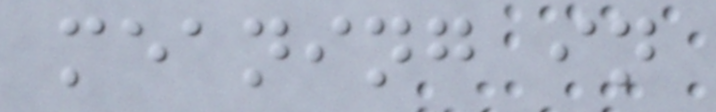meaning in
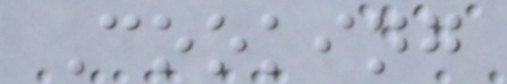Cooking
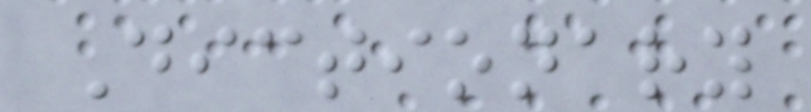Dictionary
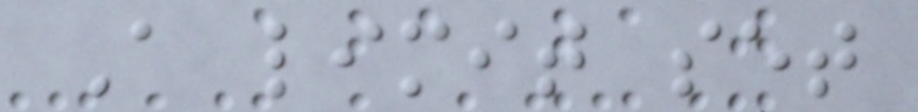A limit set
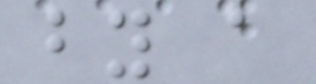by a
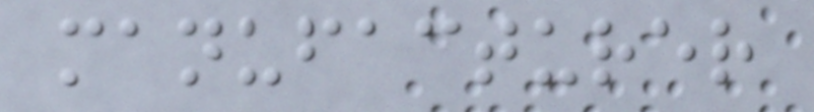manufacturer
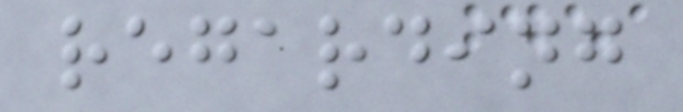regarding
